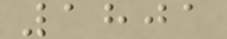1801
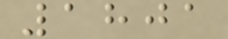1801
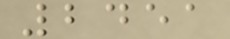2451
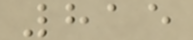815
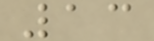13
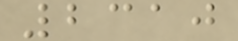2310
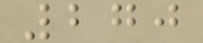270
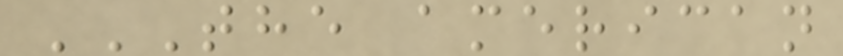THE AMERICAN
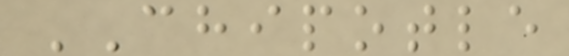CHIPOTLE
